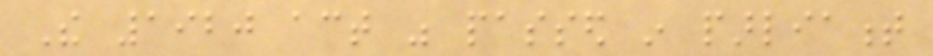The 1920 act was passed in parliament
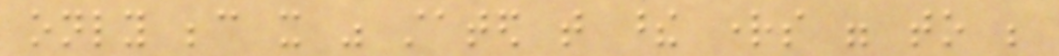only because it was stated that these rights were to be
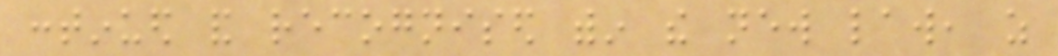continued and recognised within the new law, as
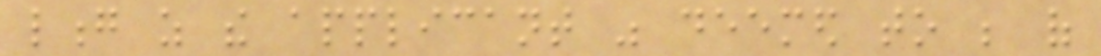long as the applicant was deemed to be of
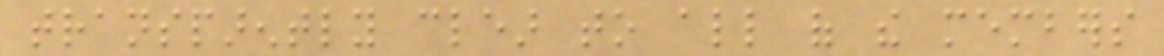transparently clear to all of the members
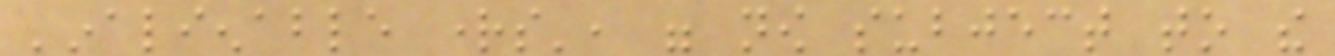'inalienable rights', were now subject to the
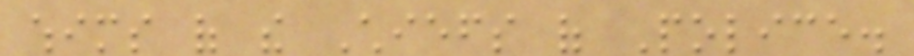whims of the Chiefs of Police.
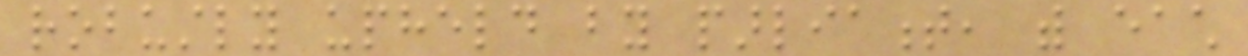robustly upheld by parliament, with each
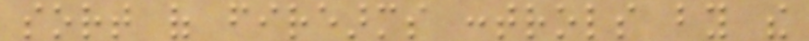sort of firearms controls by the
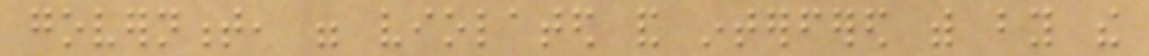government, were violated and interfered with by the
